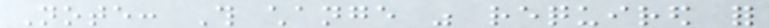Note: This change was required for
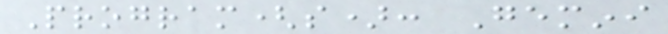Program(s): Gemini
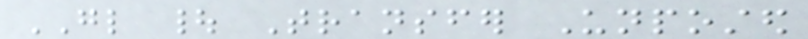GL | Transfer Unposted
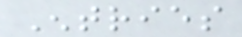Entries
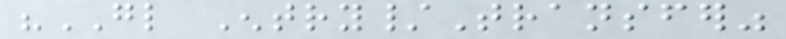"GL Entry/Transfer"
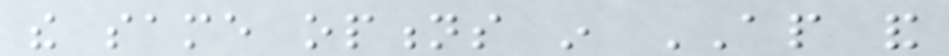the same options in AP and
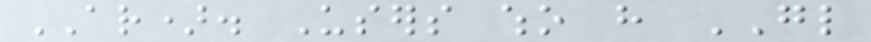AR). Users who have GL
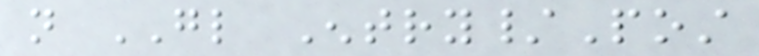not GL Entry/Post
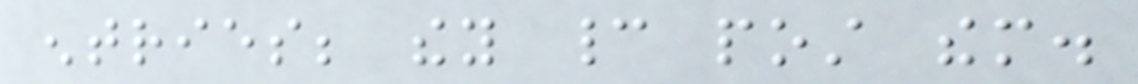entries; they cannot post them.
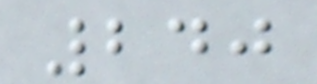240
